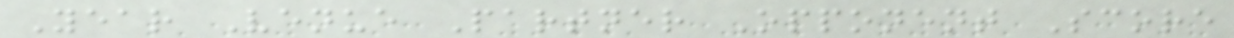Year Venue Partner Opponent Score
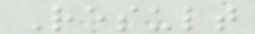Result
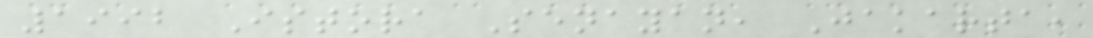1992 Istora Senayan, Jakarta,
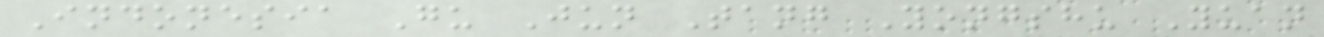Indonesia Gu Jun Tang Yongshu Yuan
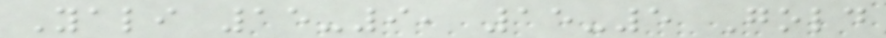Yali 15-9, 15-5 Gold
